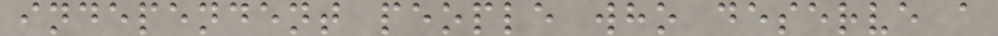independent people who deserve a
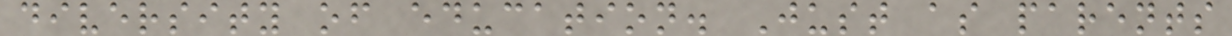diversity of education. Just as parents
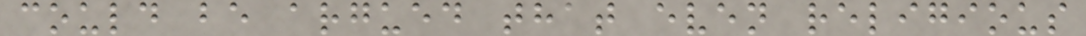could be argued that even religious
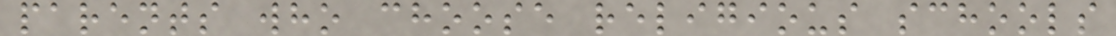parents who choose religious schools
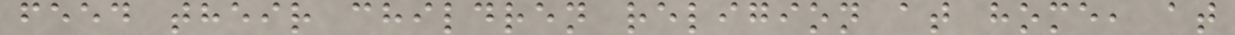feed their children religion at home, at
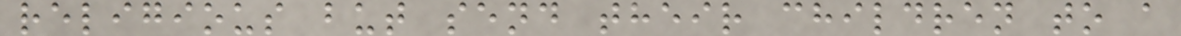religious but send their children to a
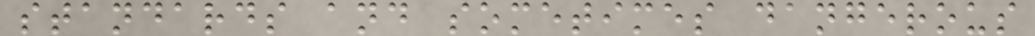standards and sometimes dangerous
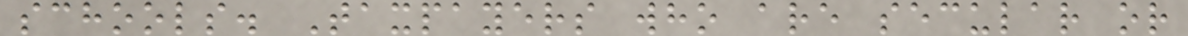schools. Taxpayers who are secular or
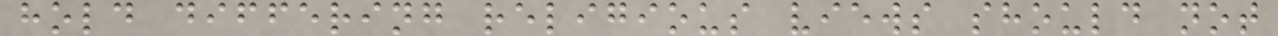hold differing religious views should not
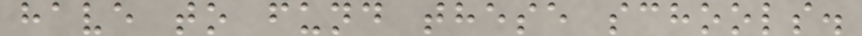have to fund these schools.
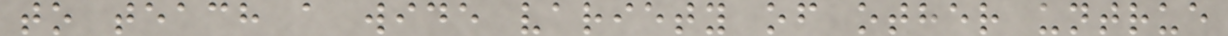to teach a wide variety of other untrue
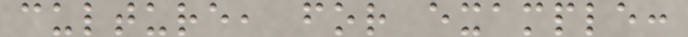culture, for example:
